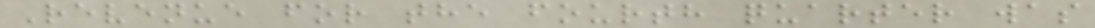Revenue for the fourth quarter was
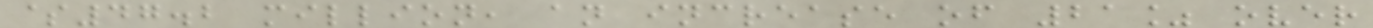$47.2 million, an increase of 21% over
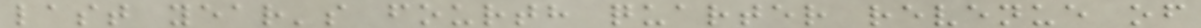last year's fourth quarter revenue of
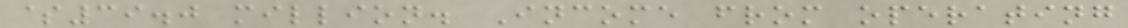$39.0 million. Income from operating
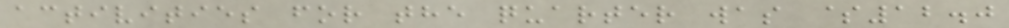activities for the quarter was $12.0
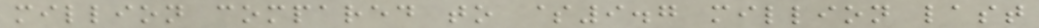million compared to $9.7 million last
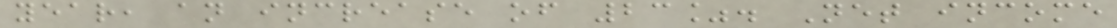year, an increase of 23%. Net income
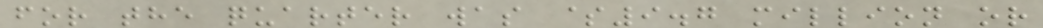for the quarter was $9.7 million or
